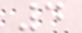4
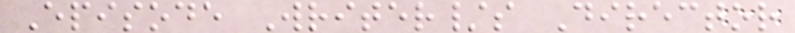Episode Writer/s Director
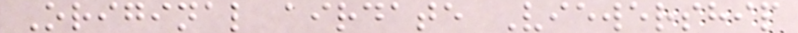Original airdate Viewership
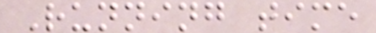Running time
